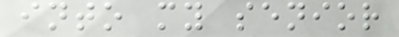into my senior
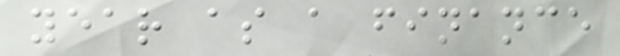year as a finance
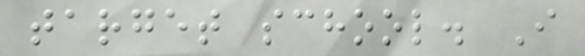target school. I
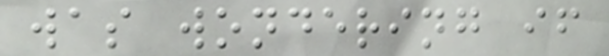was wondering if
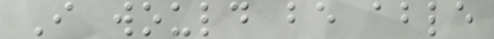I would be able
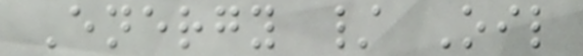Energy / Oil
